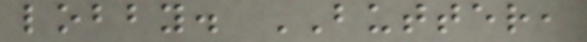lobby. BUTTER,
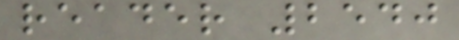reader 2540
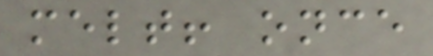melt! once
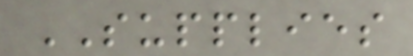SUPPLIES
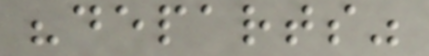"departs"
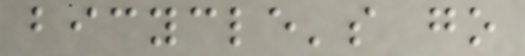bicycle's go
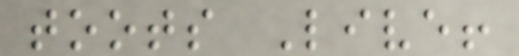toots Live!
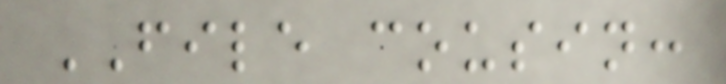FILE cousin:
